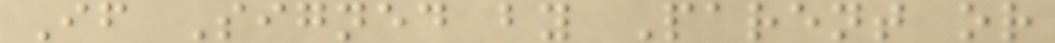If Signed by Parent or
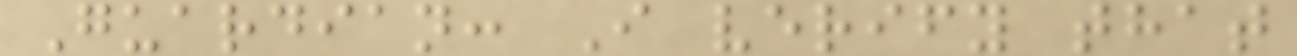Guardian: I verify that
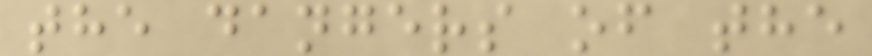the dangers of the
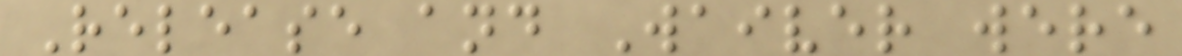Release and Waiver were
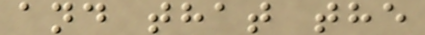and that the
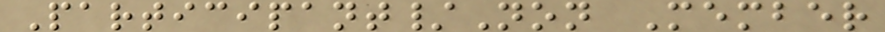Participant/Non Member
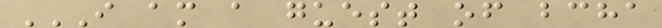I AM A GUEST OF BCHA
